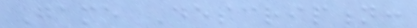Game Description:
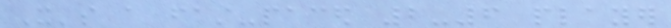It's a fast-paced 2-6 player
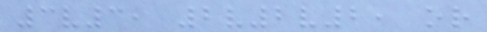3v3, 2v2v2, or
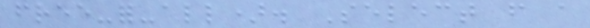free-for-all). Select from a
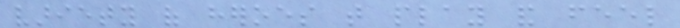variety of heroes that play and feel
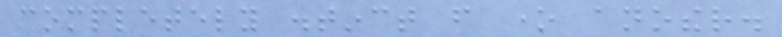completely distinct from one another.
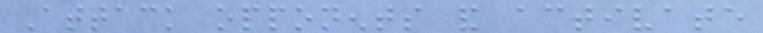Attack opponents and activate
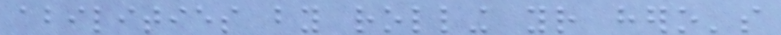abilities by rolling your hero's
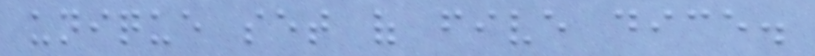unique set of five dice.
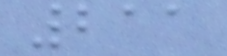211
